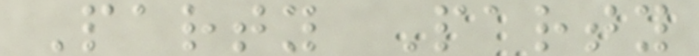Party Party
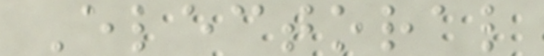Electoral
